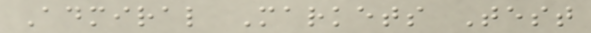Admiral Markets Test
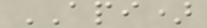API)
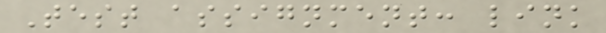Test assignment: link
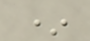*
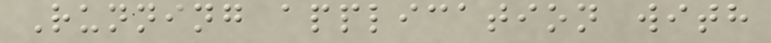Running application with
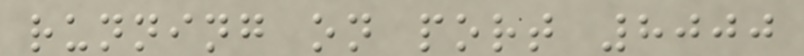running on port 8000
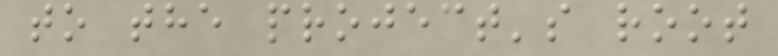to the project's root
